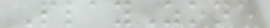PlayZone
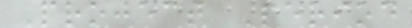Project Period
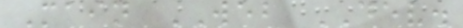Main WEB DEV.
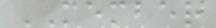MEMBER
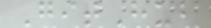GitHub
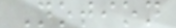Notion
